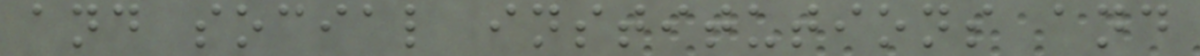and social institutions and
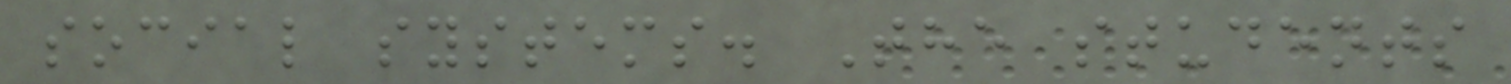social systems. The students
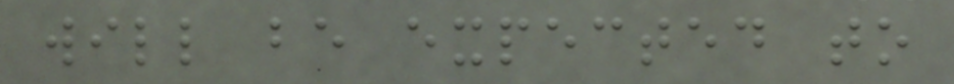will be expected to
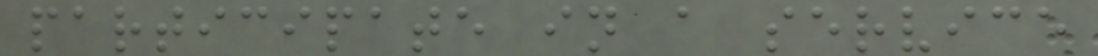participate in a service
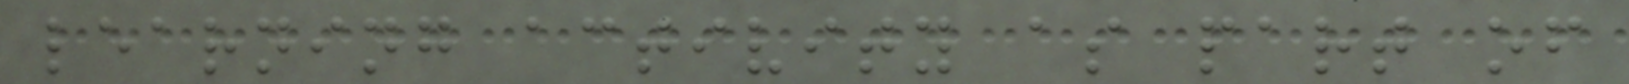learning activity as part of
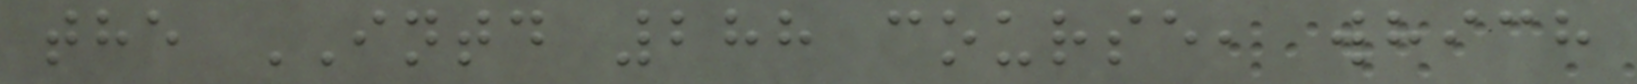the INTD 288 course, which
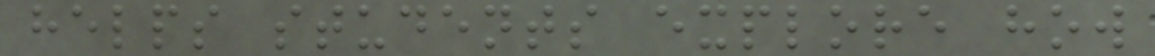helps students explore how
